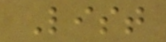List
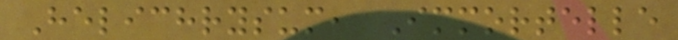Helichrysum, Immortelle
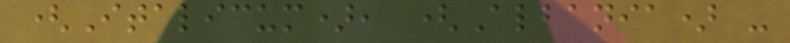(Italicum), (Albania) -
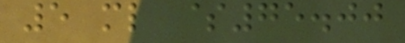5 ml $75.00
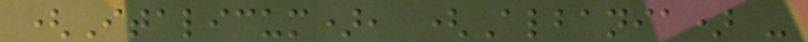(Italicum), (Albania) -
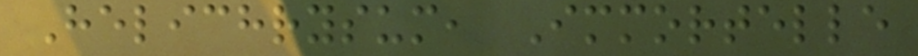Helichrysum, Immortelle
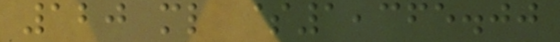120 ml $1,365.00
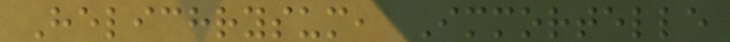Helichrysum, Immortelle
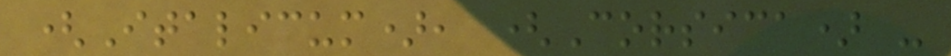(Italicum), (Corsica) -
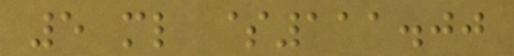5 ml $111.00
